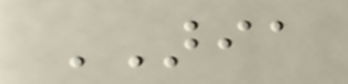ARIA
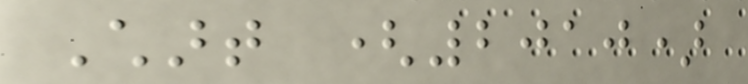Chart (2010)
